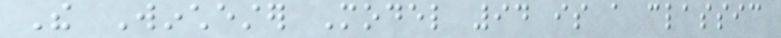The Winchester Model 94 is a classic
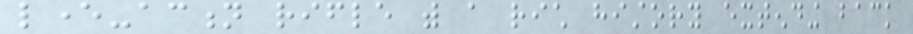lever-action rifle with a rich history extending back
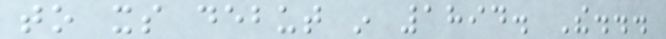to its debut in 1894. The...
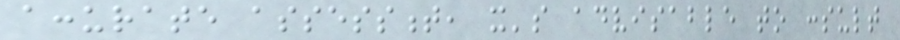accurate assessment, it's advisable to consult
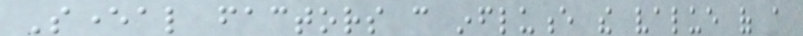Several factors can influence the value of a
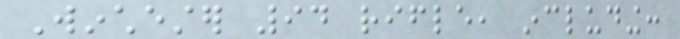Winchester 94 rifle, including:
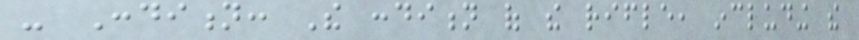- Condition: The condition of the rifle, including the
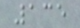135
